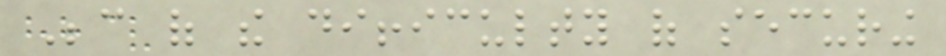Because of the difficulty of securing
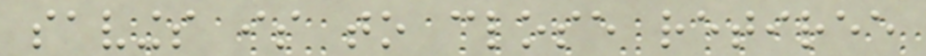savings is to close retiree
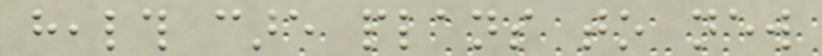health care plans to new
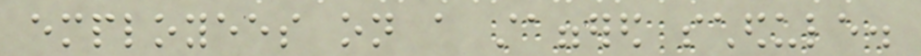employees on a staggered schedule.
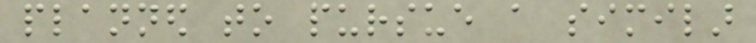planned to pursue a similar
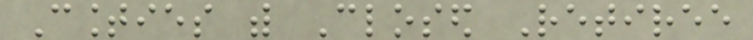Counties with Closed Retiree
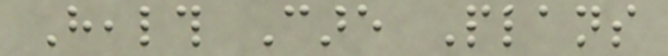Health Care Plans
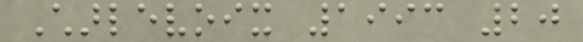Charlevoix 1993 20
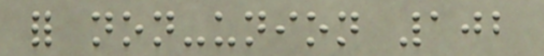for non-union 102
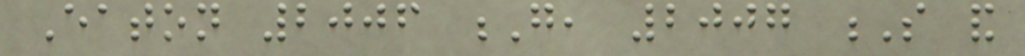Eaton 2006 G, 2007 S and
